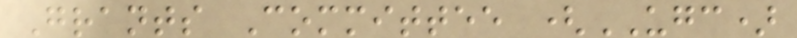Grants Committee (UGC)
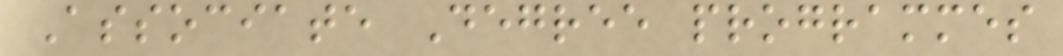Associate Degree programmes
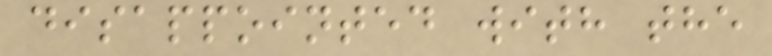disappointed with the
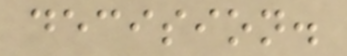decision.
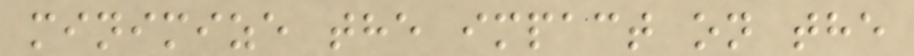minimize the impact on the
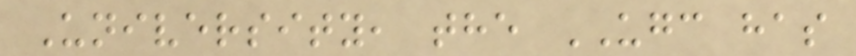University, the UGC has
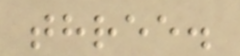three.
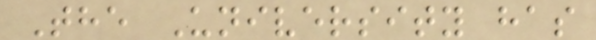The University has
